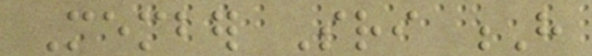Member Sri H
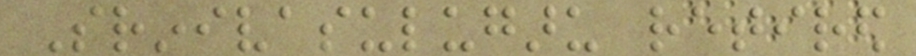Srinivasulugaru retired
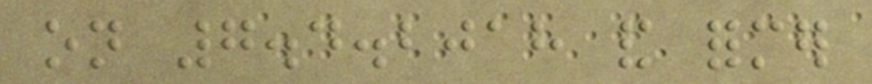on 7.4.2018 and former
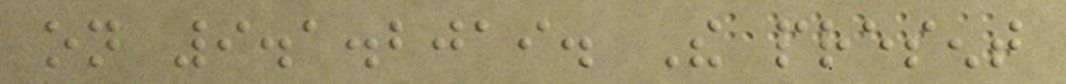on 9.1.2019. The present
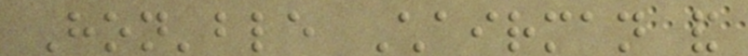Hon'ble Chairman and
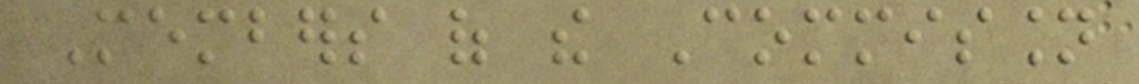Members of the Commission
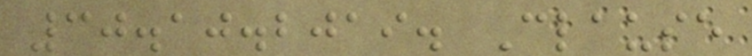30.10.2019. Clause
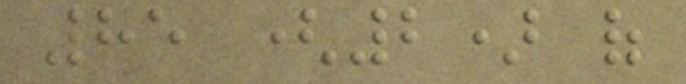85 (2) of
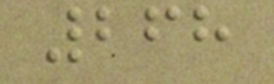268
